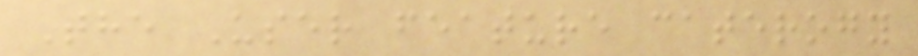The User feature caterogy
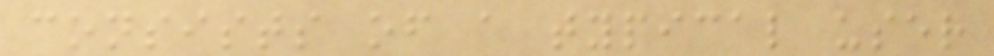consists of a typical user
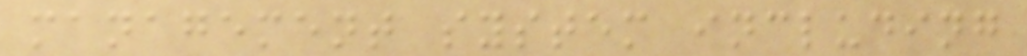management system including
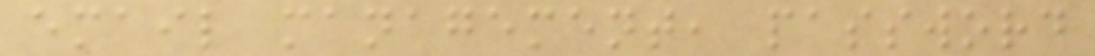email management, password
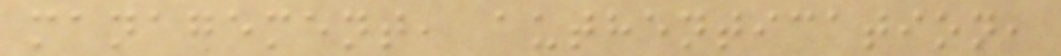management, authentication,
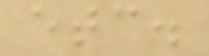etc.
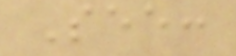See:
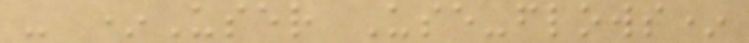- *User Use-flows*
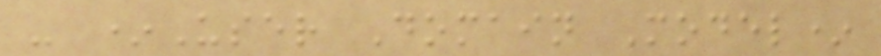- *User Domain Model*
